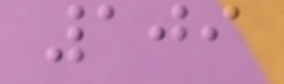109
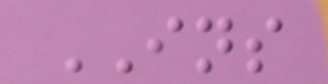INS
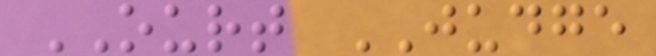OURT JUDGE
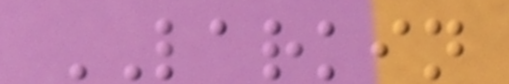LARKIN
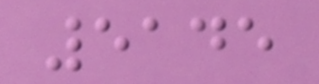5145
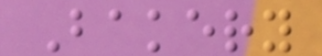Bakery
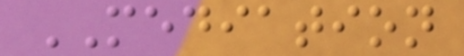MEDIATION
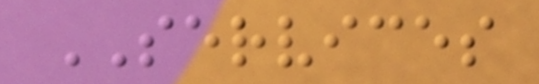SERVICES
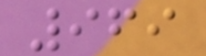969
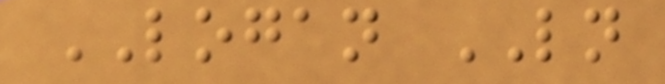LOGAN LN
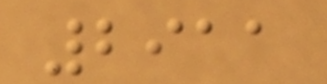2911
